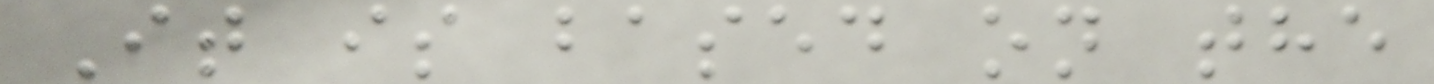It is based on the
